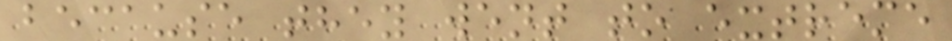because they went to extreme
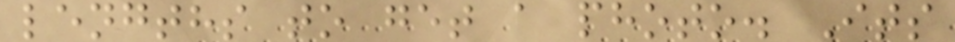lengths to get a photo. Its
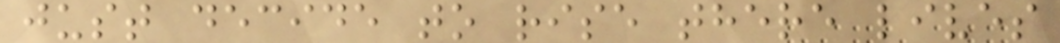just decide to rise there lives
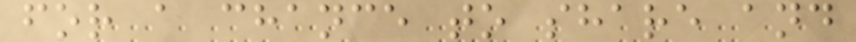for a chance to share and
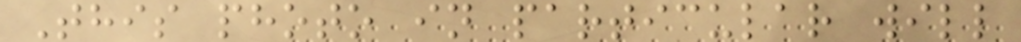This photo in particular will
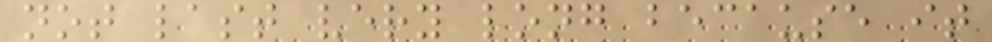not last very long because it
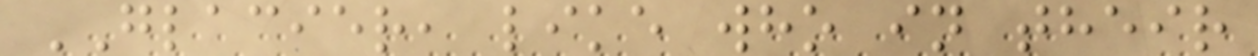GLACIER, like who in their
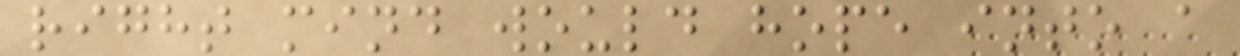right mind would hope into a
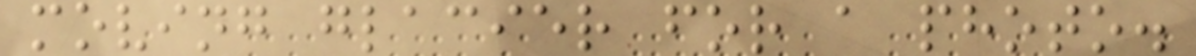moving glacier for a photo.
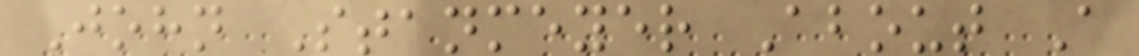John Stanmeyer About A
